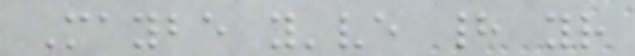Maybe you've had your
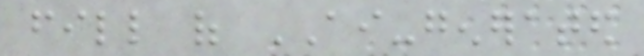fill of AI-generated
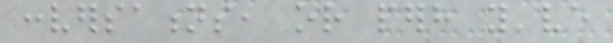conversations, or perhaps you've
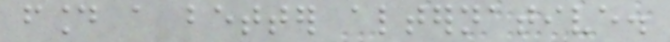found a better alternative.
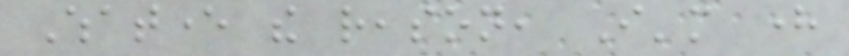Whatever the reason, I'm here
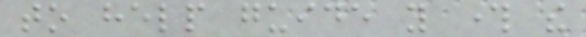to help guide you through the
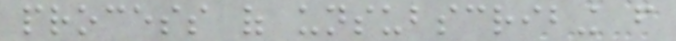process of unsubscribing from
